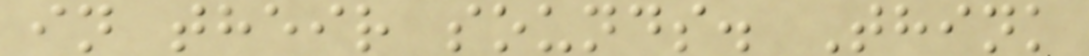in their sounds. Think
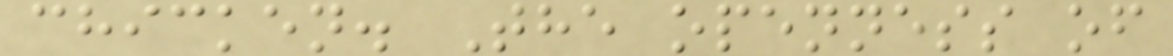chicken. The openness of
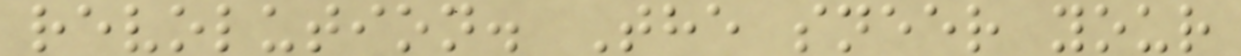revolution. The sneer your
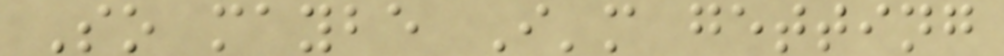So maybe I'm getting
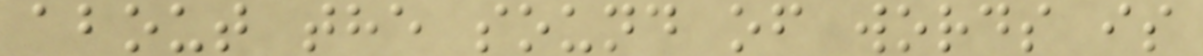about the sound of words is
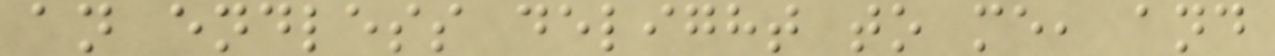an endless delight to me, and
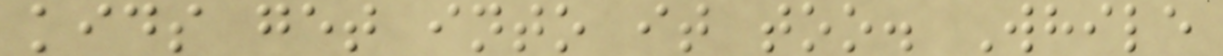kids get into it too. While
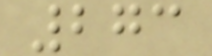273
